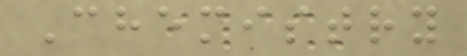Chemistry
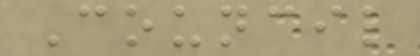Council
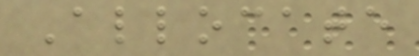Allocate
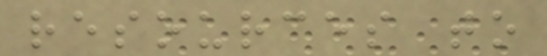resources to
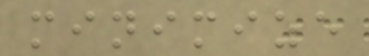minimize
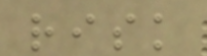risk
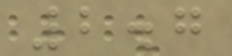2.7
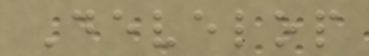Develop
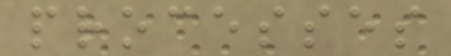processes
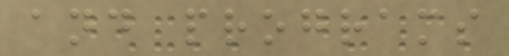and programs
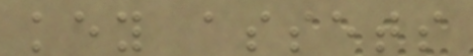key assets
